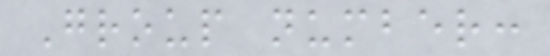Group number:
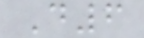D6
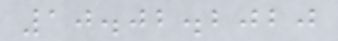10.02.2020
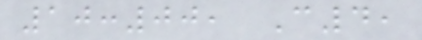10:00, C4,
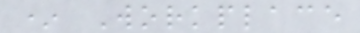* Workplace
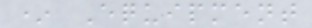* Equipment
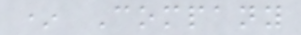* Company
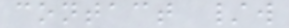contact /w
